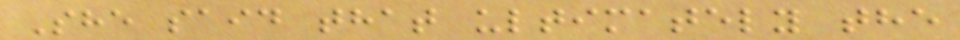She said that ultimately the
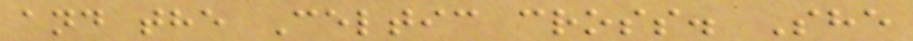and the Celtic cross. She
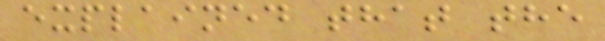explained that the
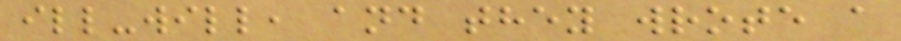ill-will, and they wrote a
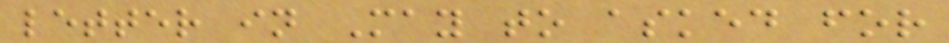letter in May to asked for
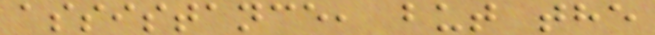assistance, but the
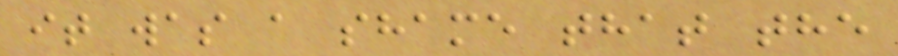it was a shame that the
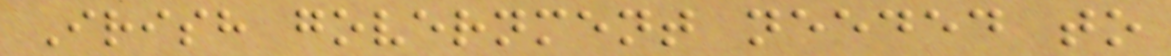Irish government needed to
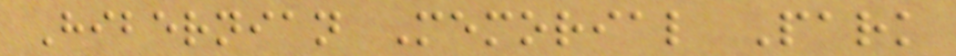Hibernian Memorial Park
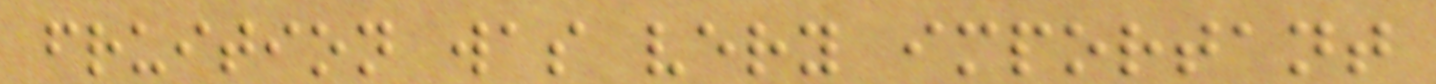fruition was very important
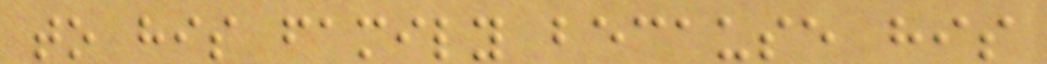to his family because his
